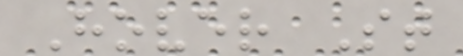Hover St
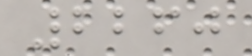2260
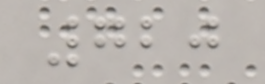720
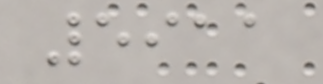5911
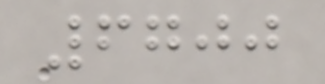6700
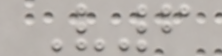V6
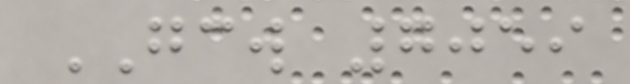GCW 7059
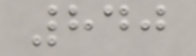840
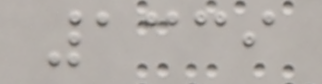1339
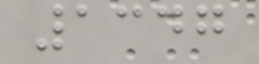1347
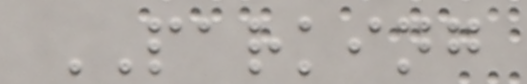PARKING
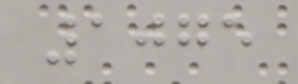1075
